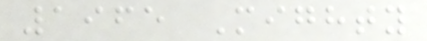1965 Mighty
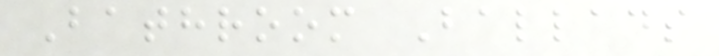Bathroom Ballads
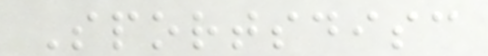Sportsdisc
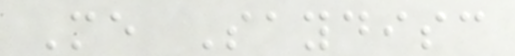Me Saydisc
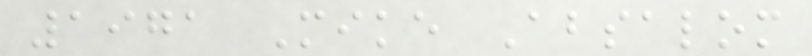1971 Mike Absalom
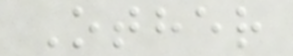Other
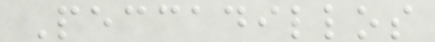Peccadillos
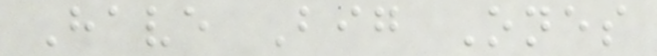Have Big Ones
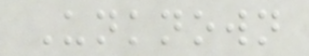Unknown
